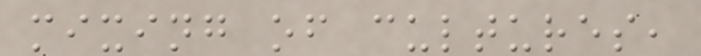mixing of cultures,
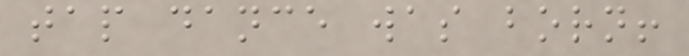tap dance was born!
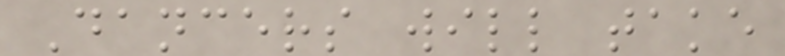Dancers will take
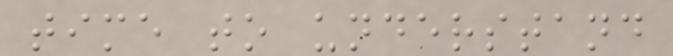time to understand
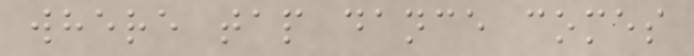where tap dance comes
